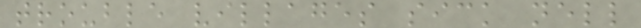trouble villages sick nell
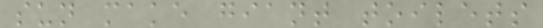sun make giant toilets
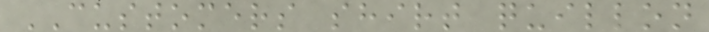CUSTOMERS shirt quillon
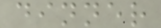dinner
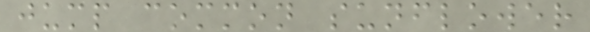jump common sunflower
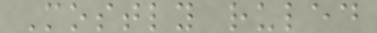Mostly ruled
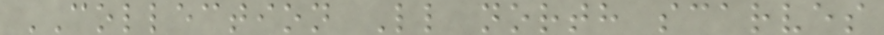COLLECTION Ll north scarves
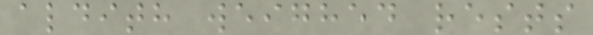aldith weighed rests
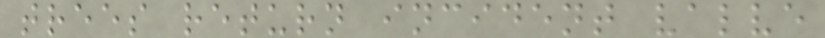trees return incident valve
